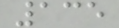135
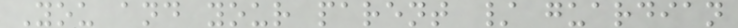You and your parent / guardian
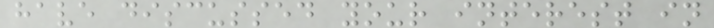have discussed your interest in
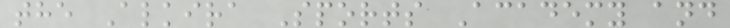the Alkira Sports Academy and
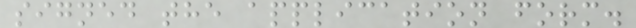signed the application form.
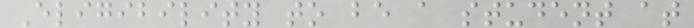Eligibility to be a student at
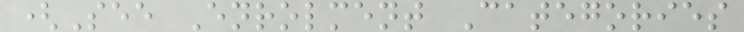(See Enrolment Categories
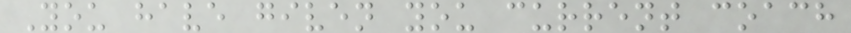You have given you current coach
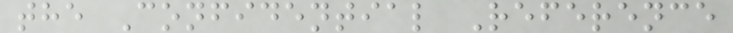the Confidential Reference
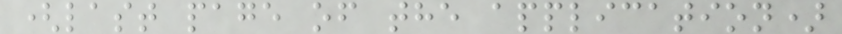(last page of the application)
